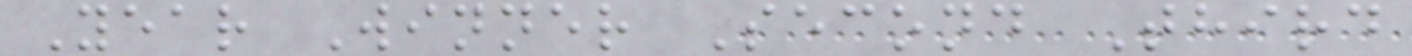Year Winner Second Third
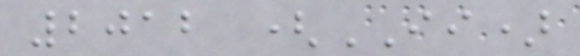2012 (II)
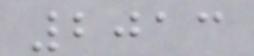2013
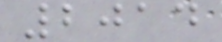2014
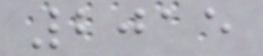2015
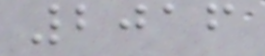2016
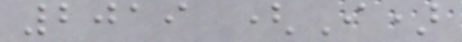2019 (I)
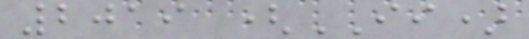2019 (II)
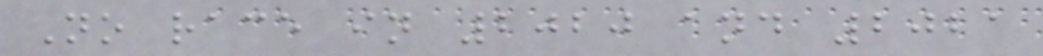No race in 2020 and 2021
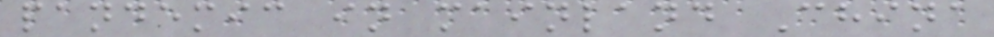pandemic in mainland China
